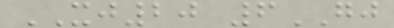XJ20 6GJ
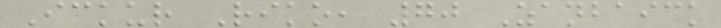Ickur Riko, 70 Zanbaick
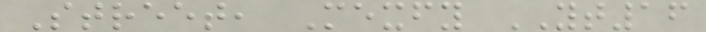Street, Mexfy YT16
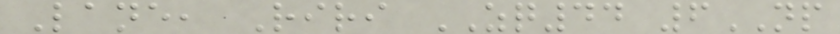Lane, Riri ZQ44 6NP
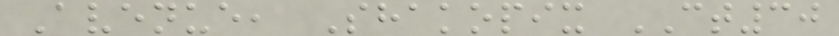Avenue, Shakopix CT30
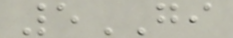5GI
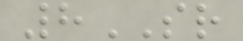8SR
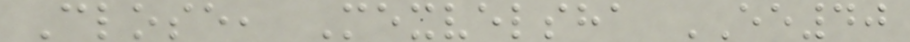Close, Mexvelsha EE40
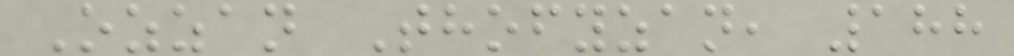Ozzan Thofyzan, 188
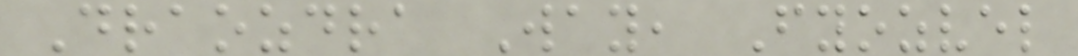Draozdra Way, Fyozvel
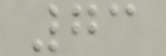73
